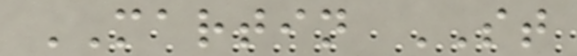MARTIN ST
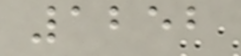1252
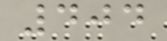404
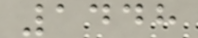1448
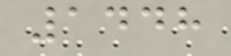1448
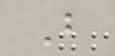B
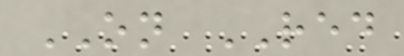ON RED
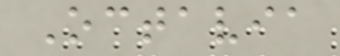Octavia
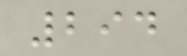294
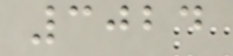3024
